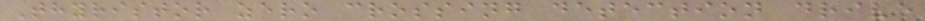Thyristor zero crossing detection drive
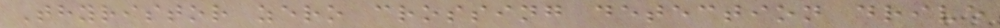Thyristor zero crossing detection drive
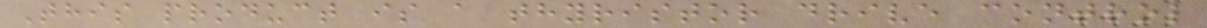This product is a thyristor drive control
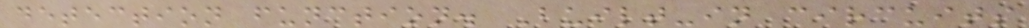detection function. Built-in circuits
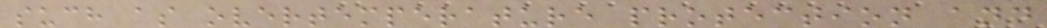such as overtemperature protection and
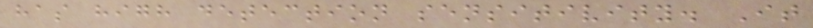has high detection sensitivity. It
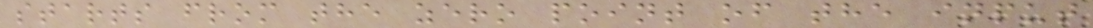starts from the zero point of the input
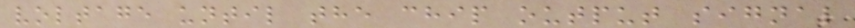voltage until the chip output signal
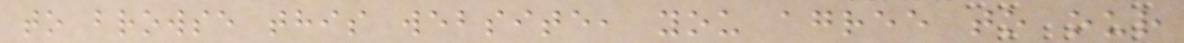to browse this website, you agree to our
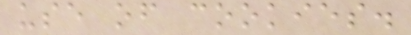use of cookies.
